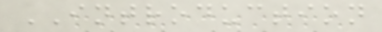INTRODUCTION
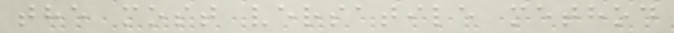the most versatile method
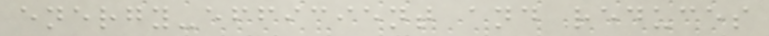energy-efficient and reduces
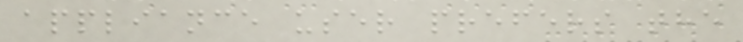appliance user prefers the
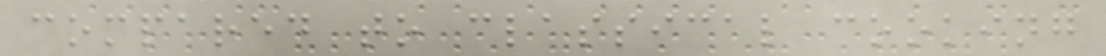compared to classical cooking
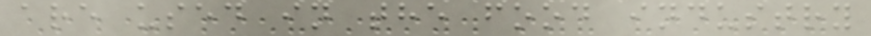are used in the food industry
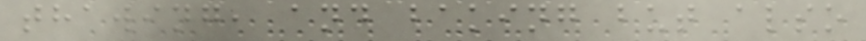thawing, and baking but also
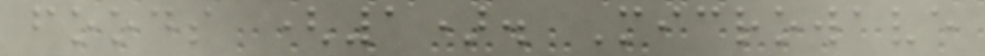foods (1). Microwave
